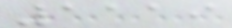1119
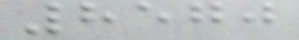8570
